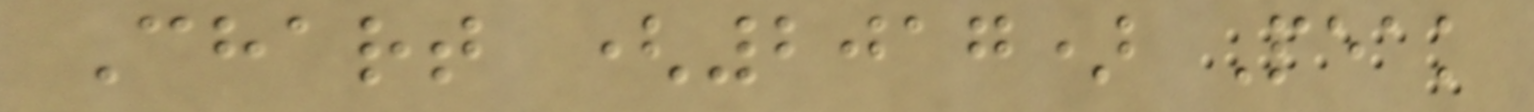Chart (2017) Peak
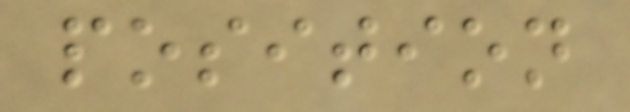position
